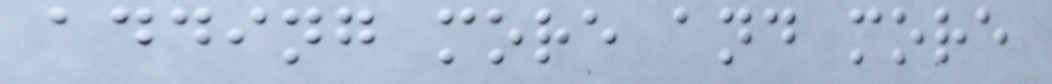adding more and more
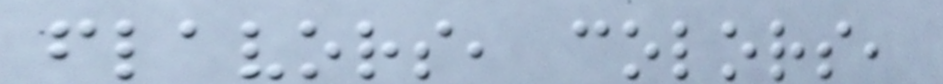flavors, colors,
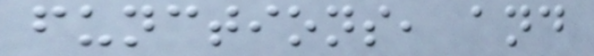functions, and
